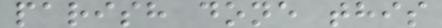parish done this
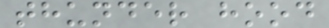thunder hood
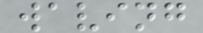waving
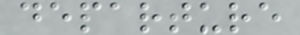departure
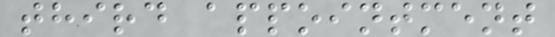third appointment
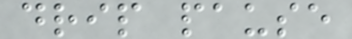drip pause
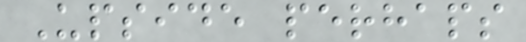Upside perhaps
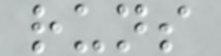runs
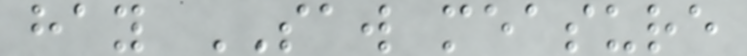hay SAW measure
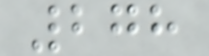278
